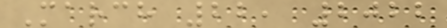March 22, 2022
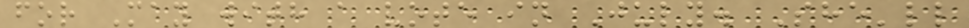for May with a vote in July. She'll
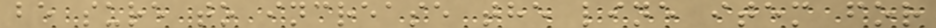be sure to increase the line item for
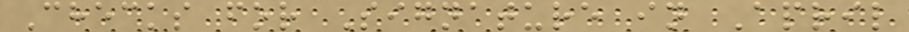Checks for Signature in April
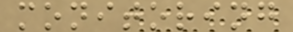monitoring
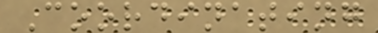Coordinating
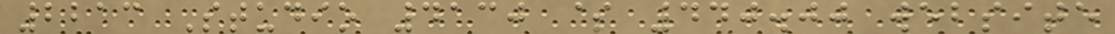2213 Studio 4130 $ 440.00 website
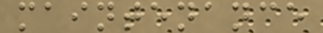maintenance
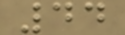44
